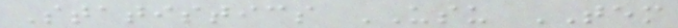Statistics USU TEM
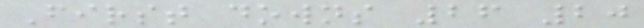First downs 26 20
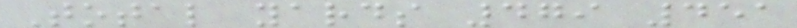Total yards 479 451
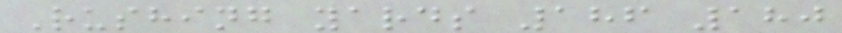Rushing yards 186 180
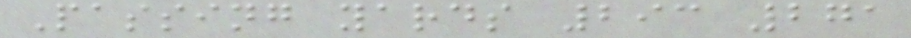Passing yards 293 271
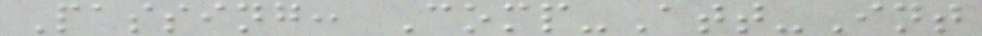Passing: Comp-Att-Int
